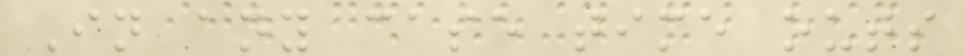In any case time outs
